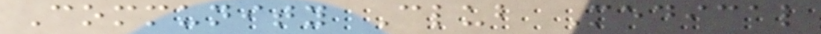Community Club Medical
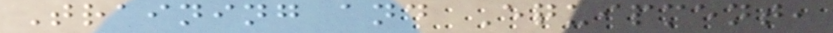Training and Equipment,
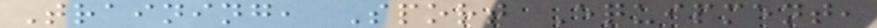Training, Sport Equipment,
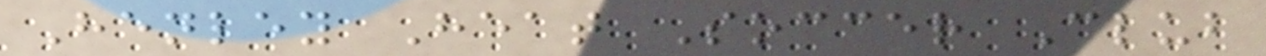Henley Heat Soccer Club
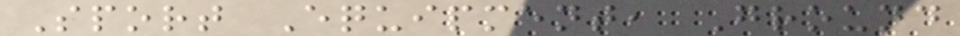Sport Equipment, Ground
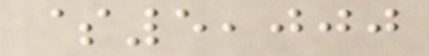$5,000
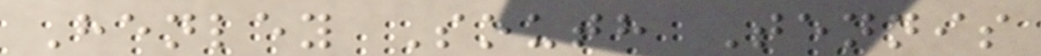Henley South Tennis
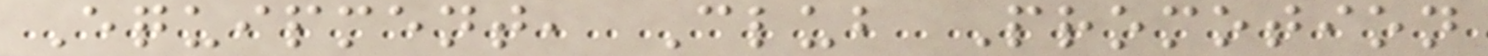Equipment, Club Promotion
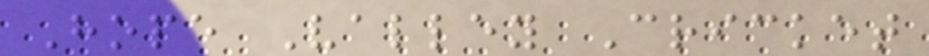Hope Valley Cricket
